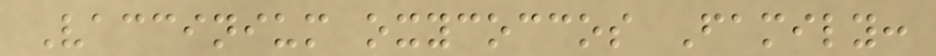Vaccinium oxycoccos Family:
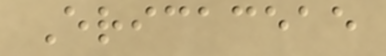Ericaceae
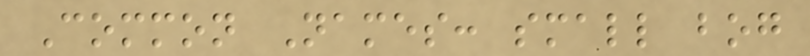Common Names: small bog
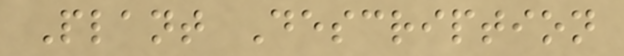Plant Description
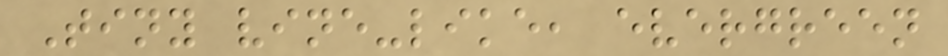Tiny vine-like, evergreen
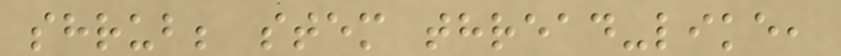shrub; stem thread-like,
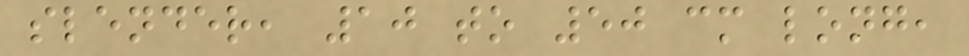slender, 10 to 50 cm long,
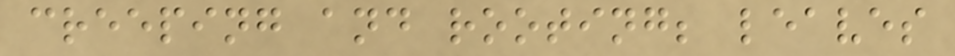creeping and rooting; leaves
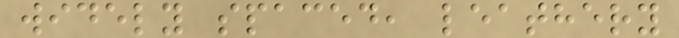widely spaced, leathery
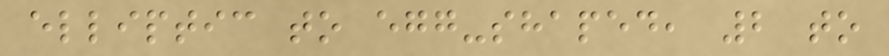elliptic to egg-shaped, 2 to
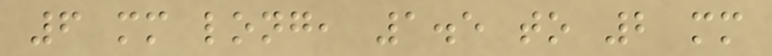6 mm long, 1.5 to 2 mm
